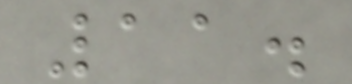11.
